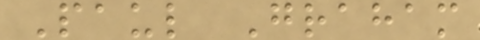Paul Graham
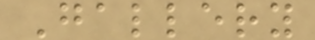Gallery
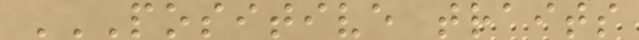POSITIVE TRAITS
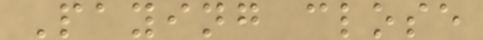Paying close
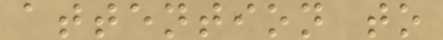attention to
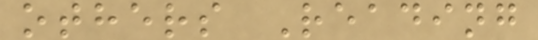others Reading
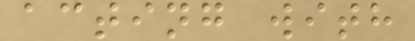acting with
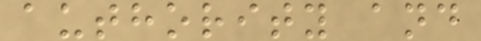authority and
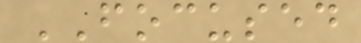FOCUSED
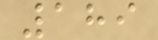189
